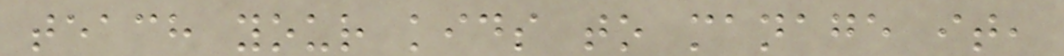teach your kids to manage it,
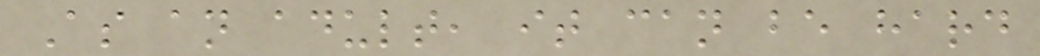As an adult, it can be hard
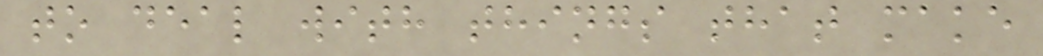to deal with things that make
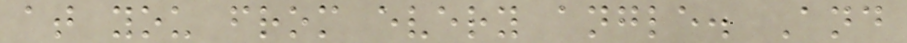at you from every angle. And
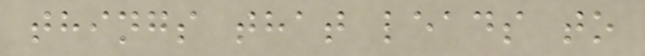things that leads to
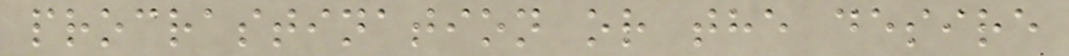procrastination or the desire
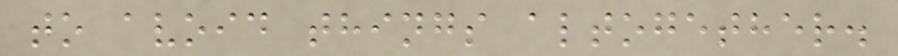to avoid things altogether.
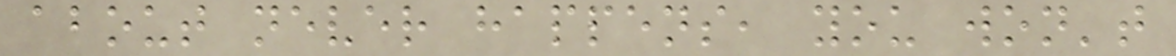about never happens, you won't
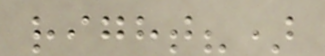right?)
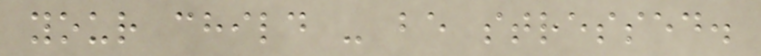your child - be stressed.
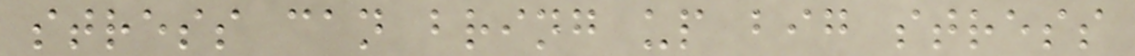stress can bring up big stress
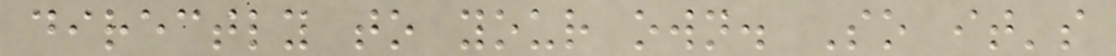directly to your own. So it's
